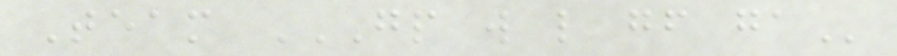Team GP W L GF GA
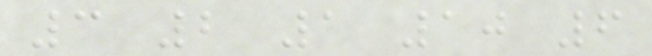3 2 1 10 6
